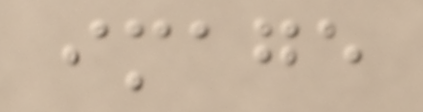image
